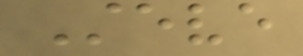Steve
